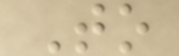To
